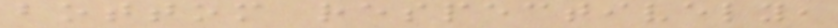bottom respectively,
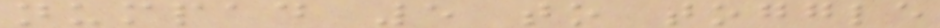numpad 5 to toggle
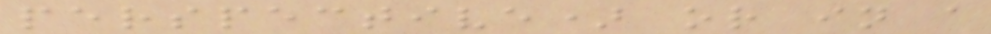perspective) or in a
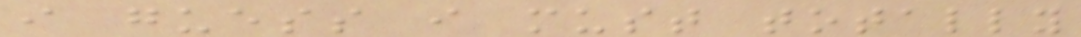i guess i must totally
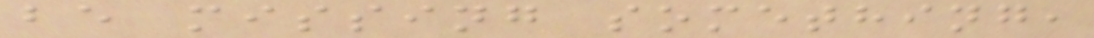be missing something,
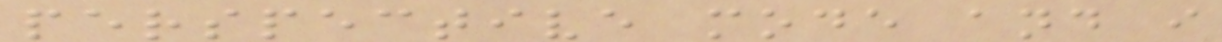perspective mode and i
